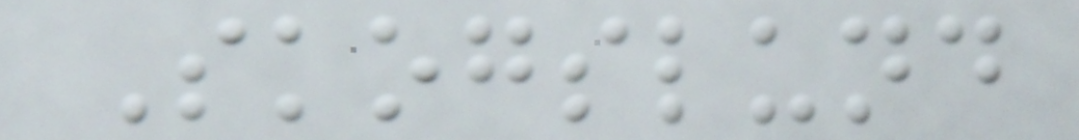Skogslund
